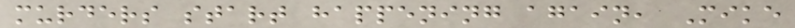murders start happening again, Mike
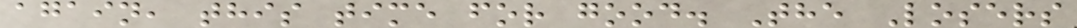again, this time for good. The Losers
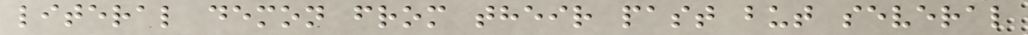literal demon from their past but several
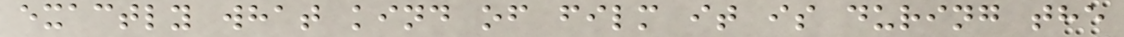exactly what kind of film it is during the
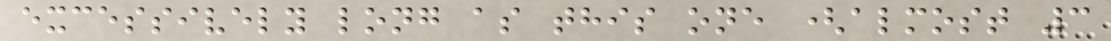excessively long as this one (almost 3
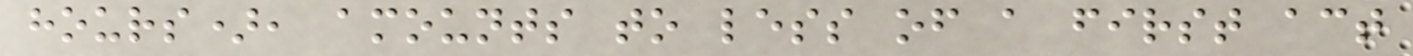hours), amounts to less of a first act
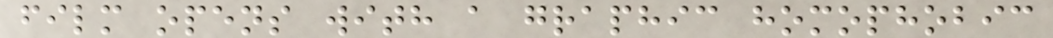film opens with a graphic homophobic
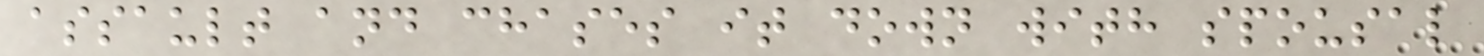assault and chases it down with spousal
